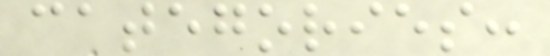categories:
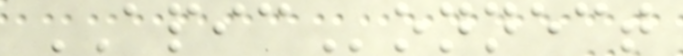APIConnect
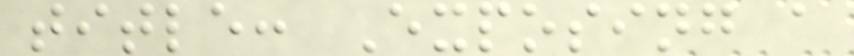title: Exposing a
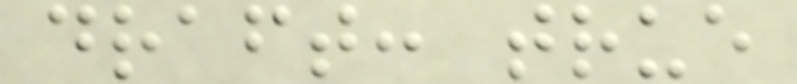draft: true
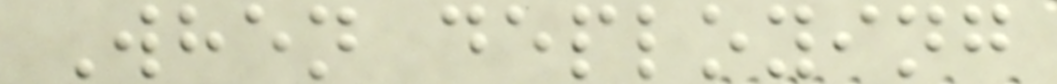When deploying
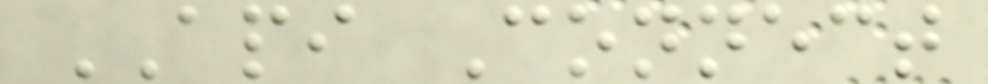API Connect
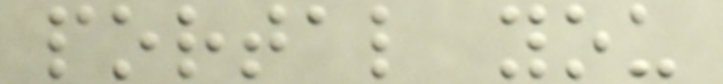portal you
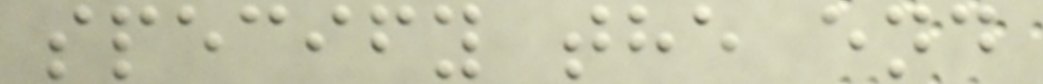specify the end
